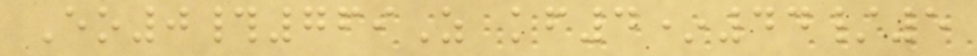Eo0#769Z kf4*44/5
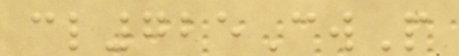cl725CwP
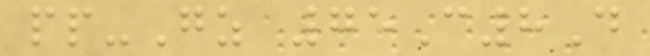pp-Gz 75C8D
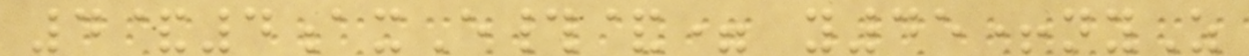4&4axE#&= y45+nyZ
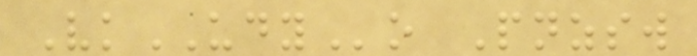VkUDYo Pnzsw
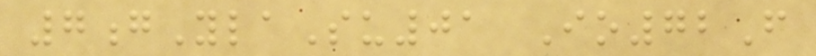7gYlaSu01 Io72F
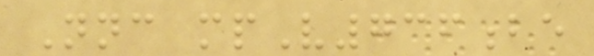Nnc mpV736be
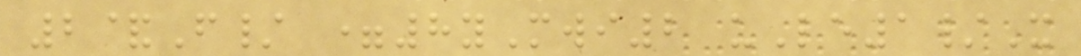2&F/ =8yMwi2 uLe1/X
